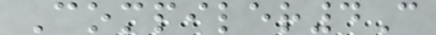Compiler4C
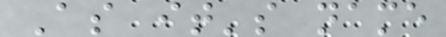As it's name
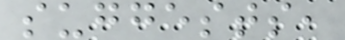suggests,
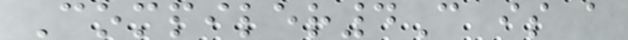Compiler4C is a
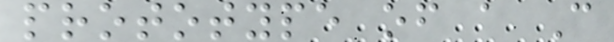prototype of a C
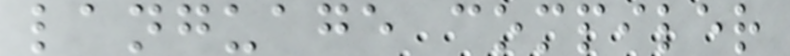language compiler
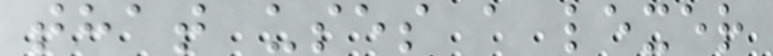that uses a lexer
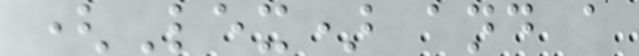(Lex) and a
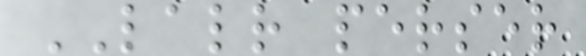LALR perser
